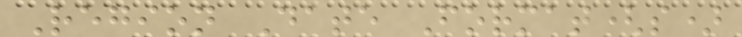Region Date Format(s)
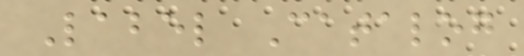Label Catalog
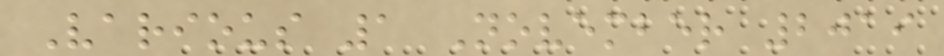Various 1 November 2019
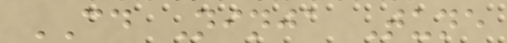CD Ninja Tune
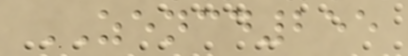ZENCD255
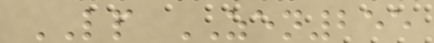LP ZEN255
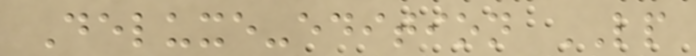Deluxe-edition LP
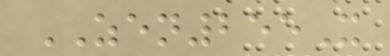ZEN255X
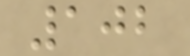102
